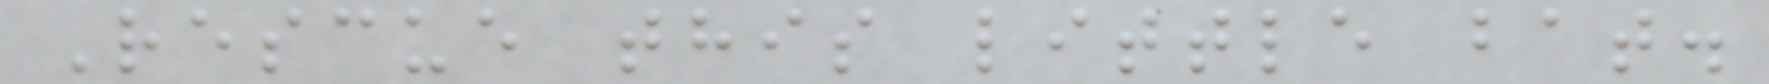Rescue this little bat.
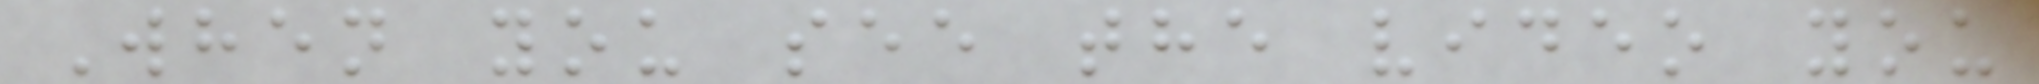When you see the video you
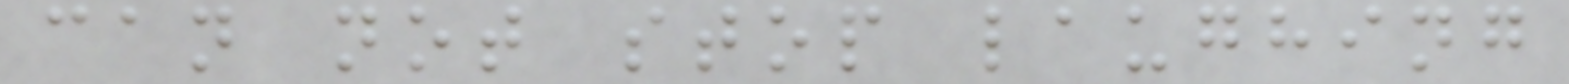can not stop laughing
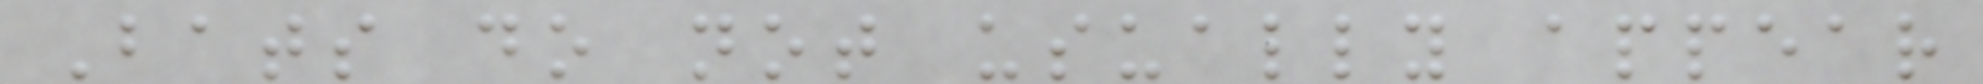Bats do not usually appear
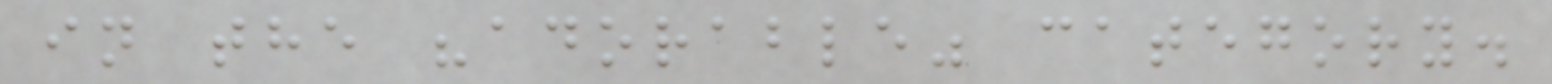in the "adorable" category.
